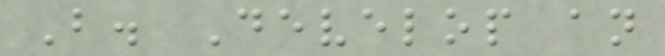B. Develop an
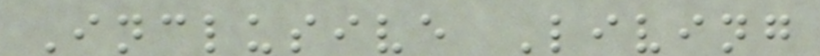Inclusive Living
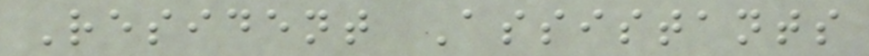Resident Assistants
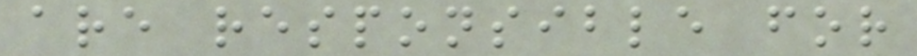are responsible for
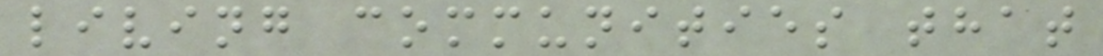living communities that
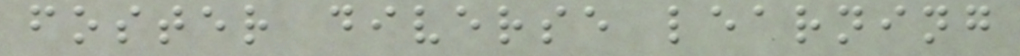foster diverse learning
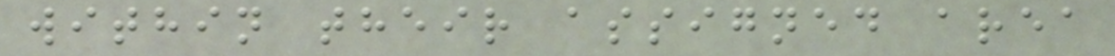within their assigned area
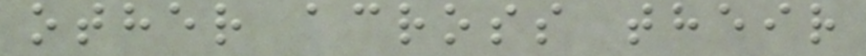other across their
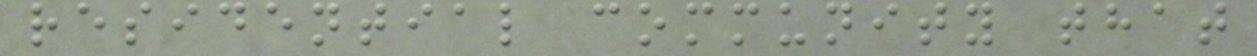residential community that
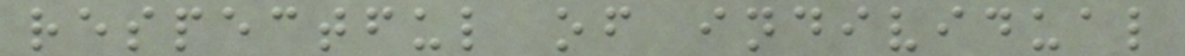respectful of individual
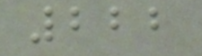222
